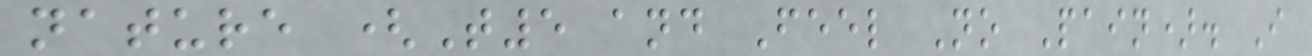nature (T5 and Feel No Pain). I
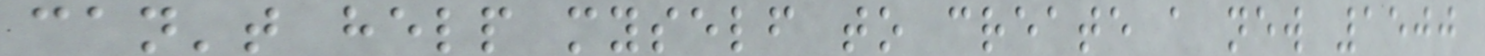can't help myself to create a new 1500
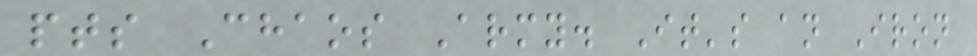pts Chaos Army. It's an Iron
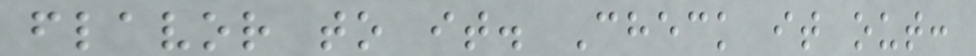flavor to it. Check it out:
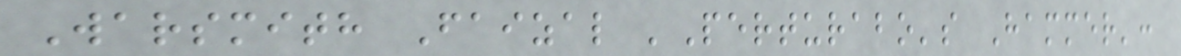Warsmith Faizal 'Perturabo's Hammer':
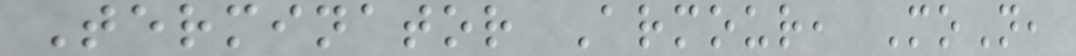Terminator Armour, MoN,
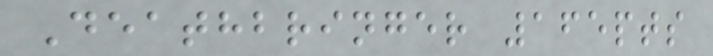Deathbringer 165pts
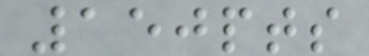150pts
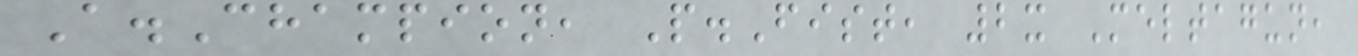A.Champion, P.Fist, 2x Meltagun,
